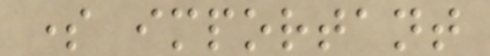some important
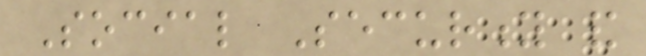Social Security and
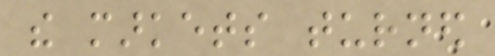the markets turned
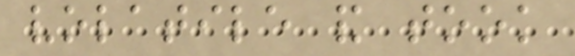volatile and took
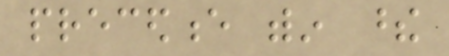precedence within these
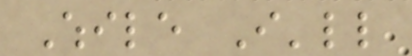While I'll
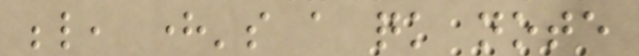below, here's a quick note
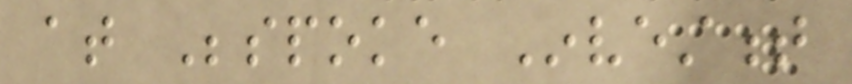at Bespoke Investment
